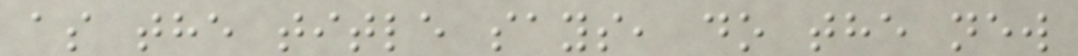as the title says, do the new
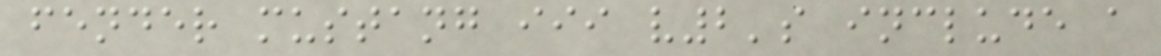fender mustang iii v2's include a
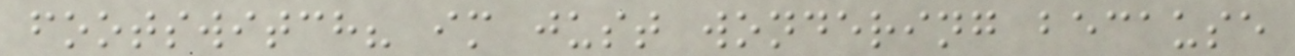footswitch? im just wondering because
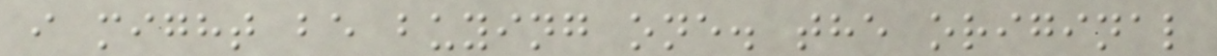i might be buying one. the original
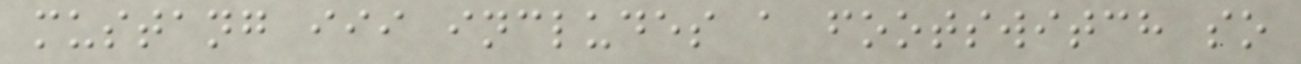mustang iii includes a footswitch so
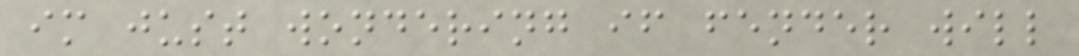im just wondering if fender will
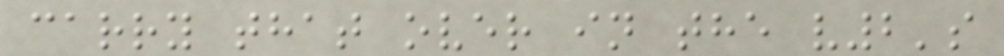carry that over in the v2's
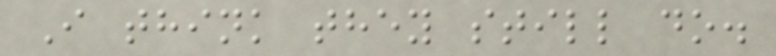I think they still do.
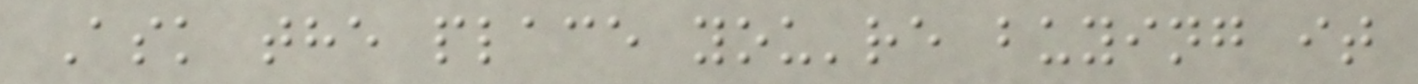Ask the place you're buying it
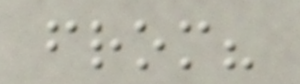from?
